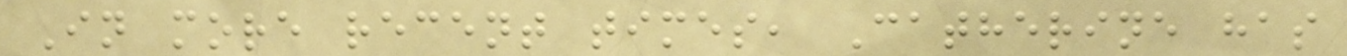In more recent times, Catherine has
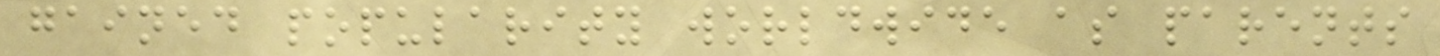gained popularity worldwide as parents
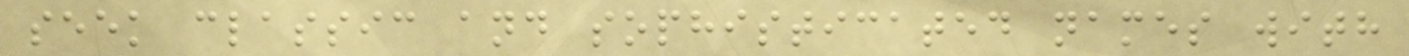seek classic and sophisticated names with
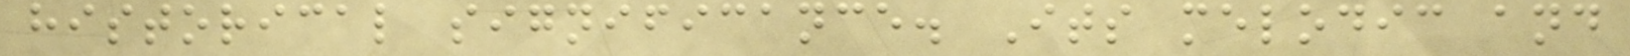historical significance. Its melodic and
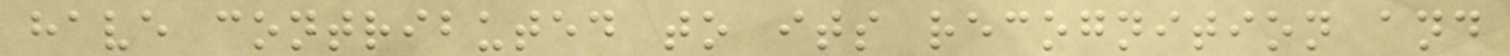have contributed to its recognition and
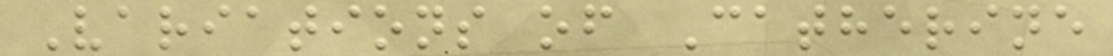Variations of Catherine
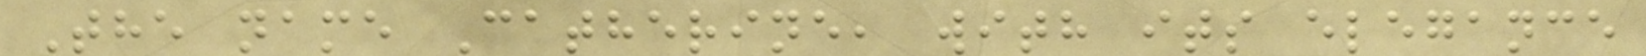The name Catherine, with its elegance
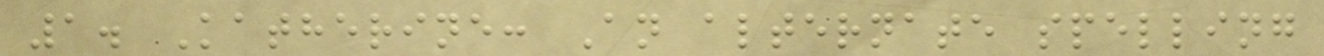1. Katherine: An alternate spelling
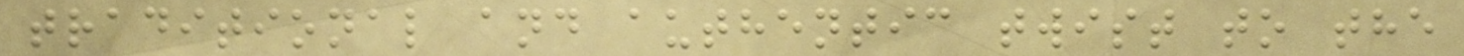traditional and authentic twist to the
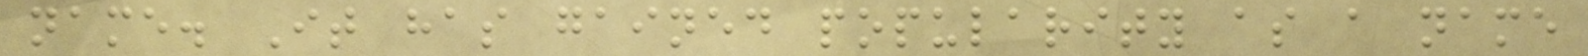name. It has gained popularity as a name
